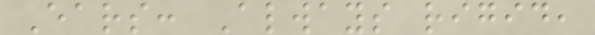Ears: Always rigid,
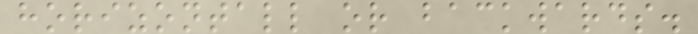horizontall or backwards.
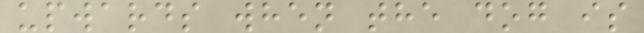upwards when the dog is
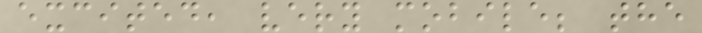excited, very mobile; the
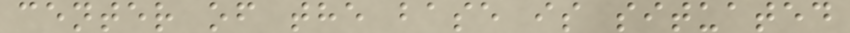center of the base is situated
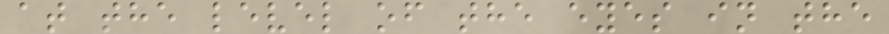at the level of the eyes in the
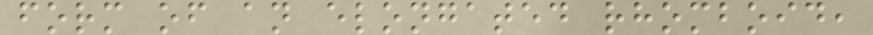form of an elongated rhomboid,
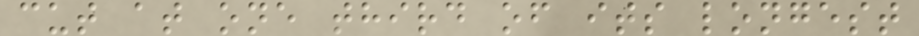cut at one third of its longest
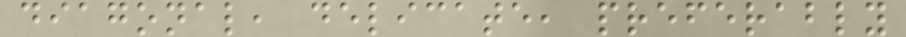diagonal, delicate, preferably
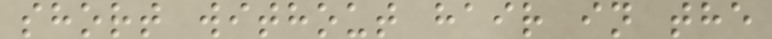short without hair in the
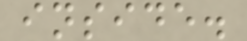inside.
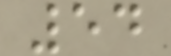54
